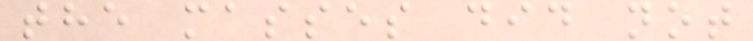the masses did not
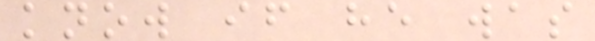know if he was
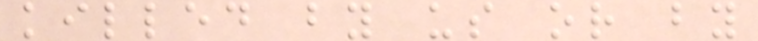killed by us or by
